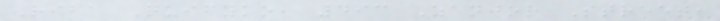Riba Quifyko, 493 Zanjor Street,
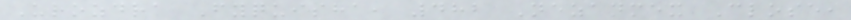Urozdra Fyquisha, 482 Nezanmex Close,
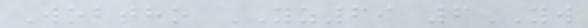Wobtho YZ69 6YW
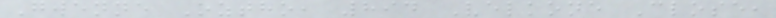Gwenne Oztho, 894 Velkone Close,
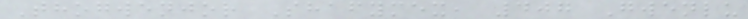Thogwenjor Shafymex, 407 Gwenlu
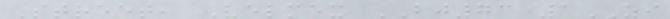Street, Velmex BJ73 1ZI
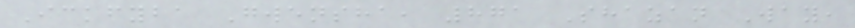Ickfyba Gwensha, 871 Shazan Way,
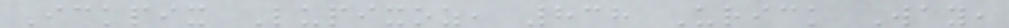Ickpix Lupixoz, 838 Urick Way,
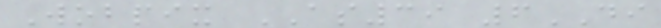Wobpix AS39 6DI
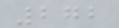272
